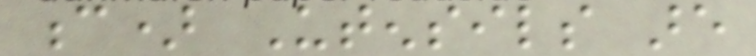c) Utensils are
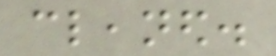cleaned.
